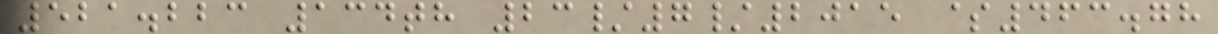521.223 134th 23/7/2015 $463.78
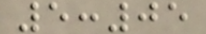5:05
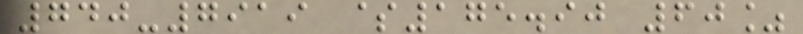740-7919 $175.90 60%
